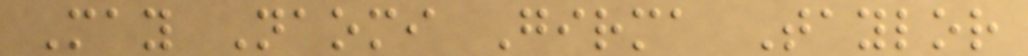May Naomi Girma Taylor
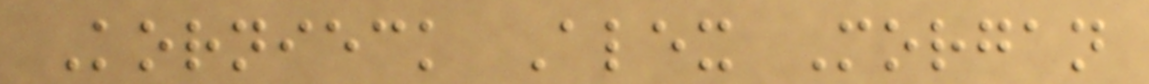Kornieck Alex Morgan
